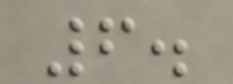6.
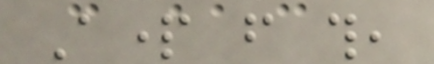Apart from this,
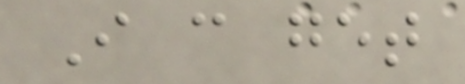I can get
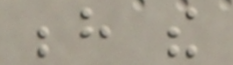behind the
